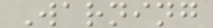Warning
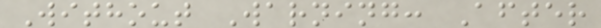Without Warning: After
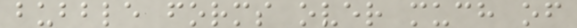bubble forms over much of
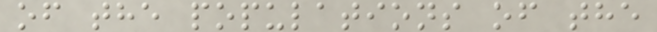of the populations of the
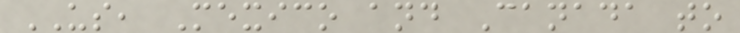US, Mexico and Canada to
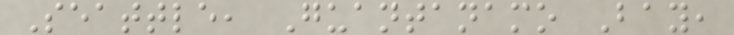Seattle, Guantanamo Bay,
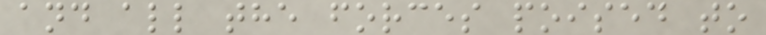and all the forces poised to
